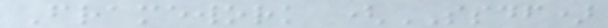Framework (SSDF)
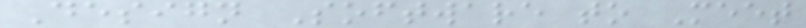Design Software to Meet
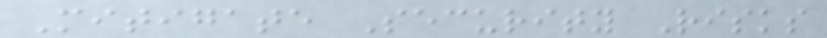Mitigate Security Risks
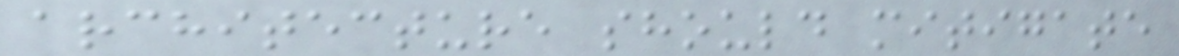architecture should mitigate
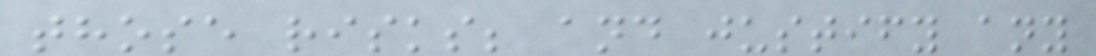those risks; and justify any
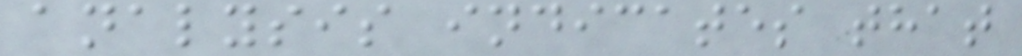analysis indicates that
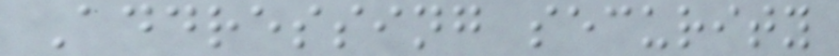Addressing security
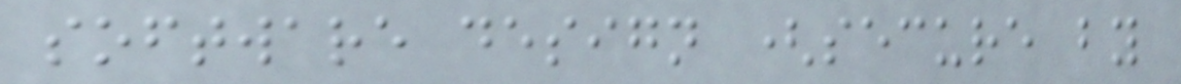software design (secure by
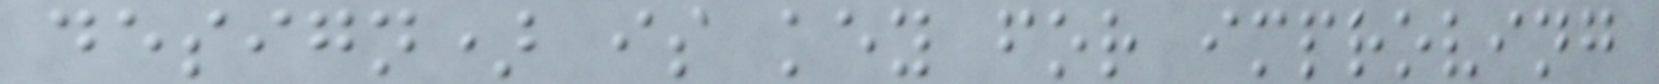design) is key for improving
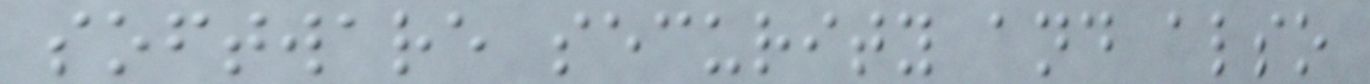software security and also
